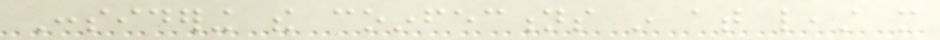Considering the coinfections in at least more
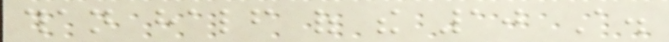than half of the 10 A.
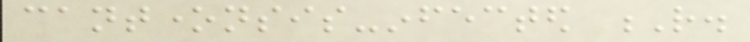cantonensis-infected R.
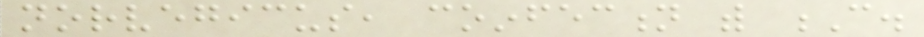norvegicus, coinfection with C.
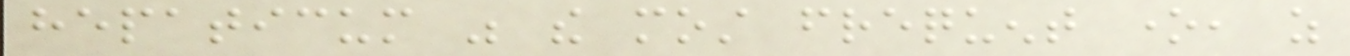hepaticum was the most frequent one, as
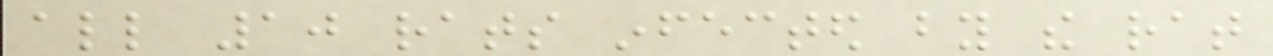all 10 rats infected by the rat
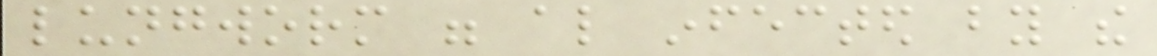lungworm were also infected by the
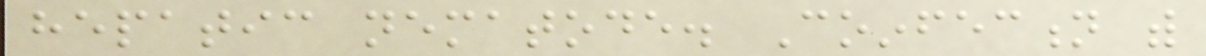hepatic nematode. Coinfection with
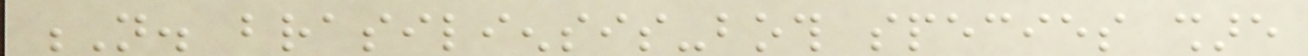N. brasiliensis-both species share
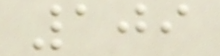109
